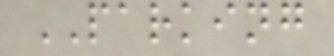PARKING
